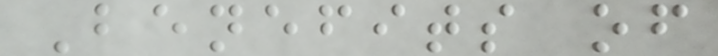Benefits of
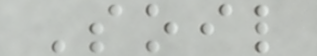Soil
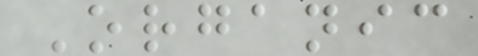Organic
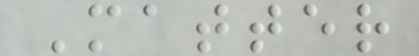Matter
